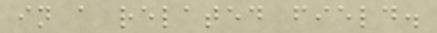in a related field.
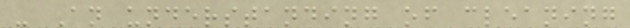- An understanding of cleaning
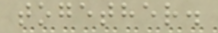together.
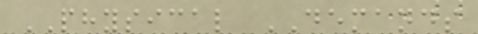PHYSICAL DEMANDS
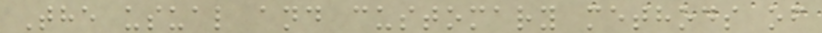The usual and customary methods of
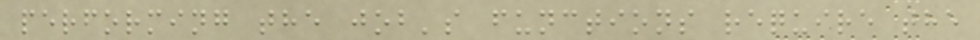performing the job's functions require the
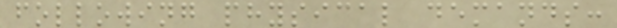following physical demands:
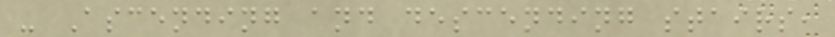- Ascending and descending stairs,
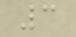3
